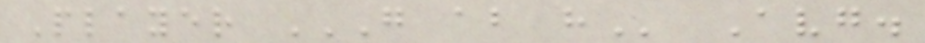Player G AB H Avg.
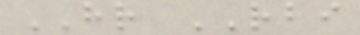HR RBI
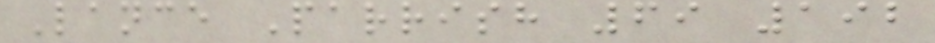Lance Parrish 69 192
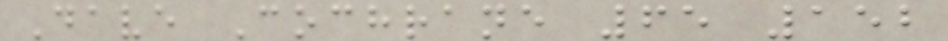Dave Cochrane 65 152
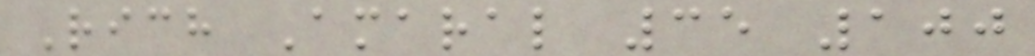Rich Amaral 35 100
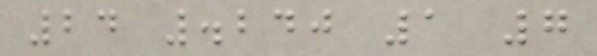24 .240 1 7
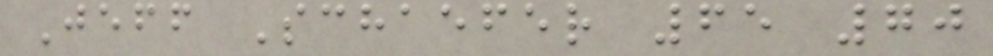Jeff Schaefer 65 70
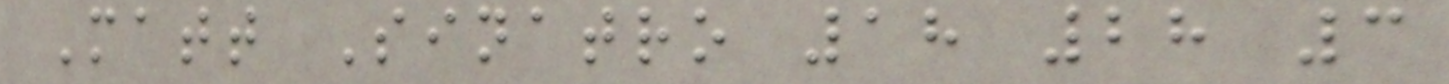Matt Sinatro 18 28 3
